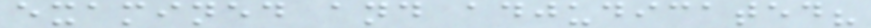examined and adjudicated?
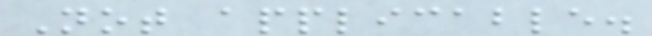Not applicable.
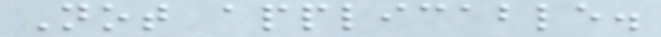Not applicable.
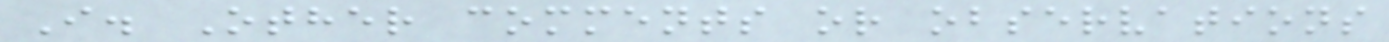I. Other comments or observations
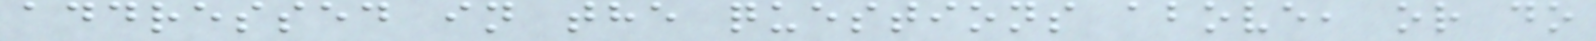addressed in the questions above, or do
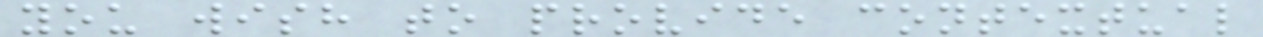you wish to provide contextual
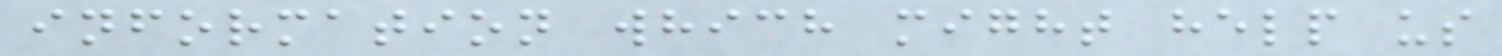information which might help us
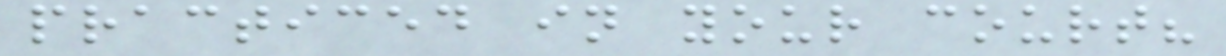practiced in your court?
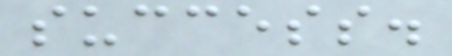success.
